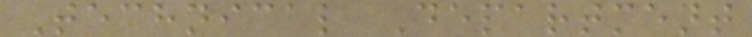Technical Department
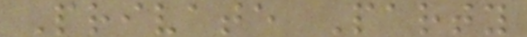Private Party
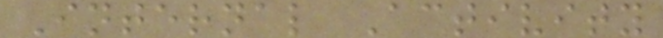Internal Activity
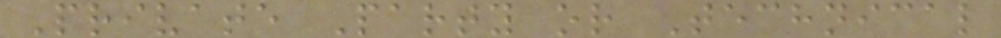Private Party or Technical
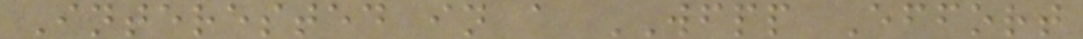Interested in a WFPP Effort
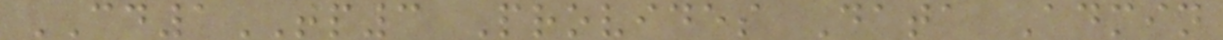CD1TP3 Provides Data Admin
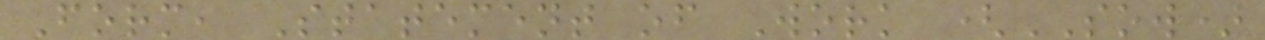Form, Statement of Work (SOW)
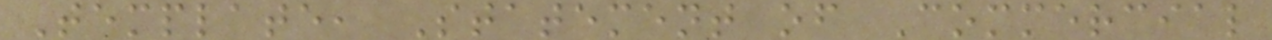Template, Statement of Commercial
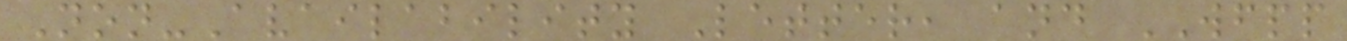Non-Availability Letter, and WFPP
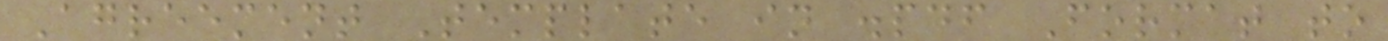Agreement Template in .pdf Format to
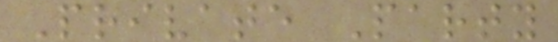Private Party
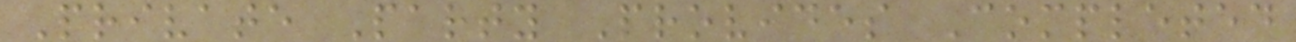Private Party Provides Completed
